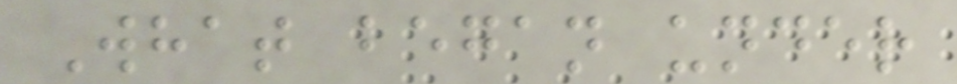What began under
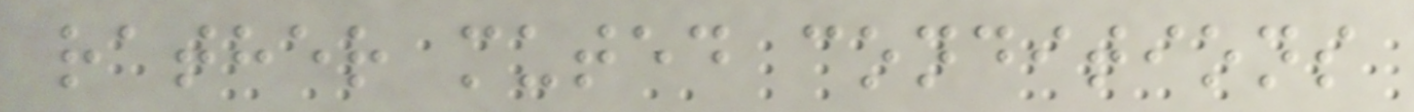rather muted conditions
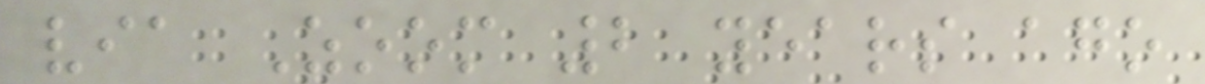via Zoom 2 years ago
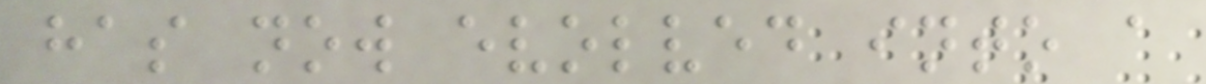has now evolved into a
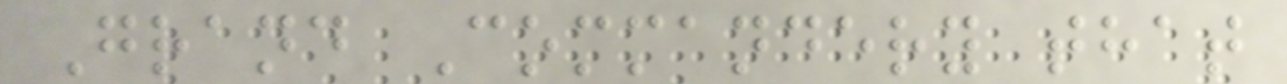Grand Commandery that
